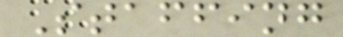Staffing
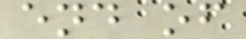end of
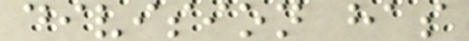division has
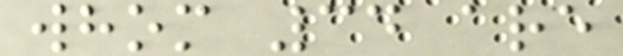whom 34 are
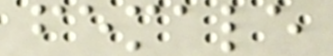female
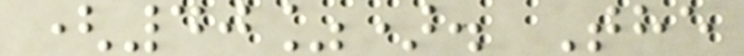(40%). The
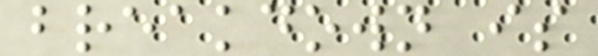breakdown is
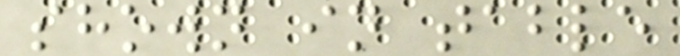shown in table
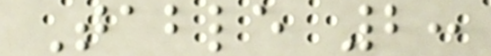Table 2:
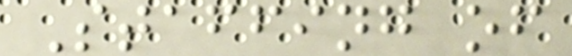Staffing of
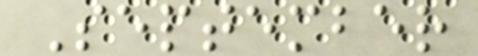September
